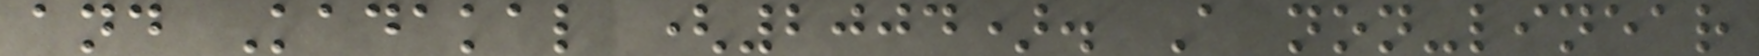and Kadakal (2004). A non-linear
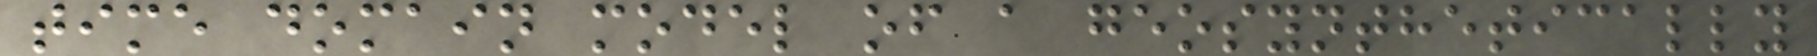time domain model of a geosynthetically
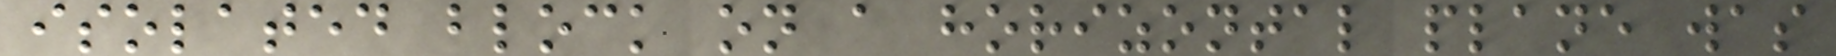isolated block on a horizontal plane was
